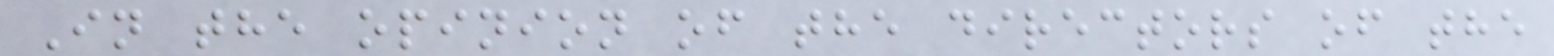In the opinion of the directors of the
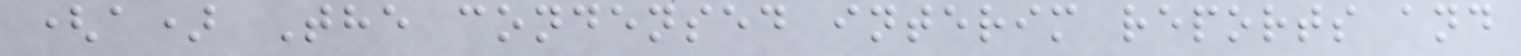(a) The condensed interim reports and
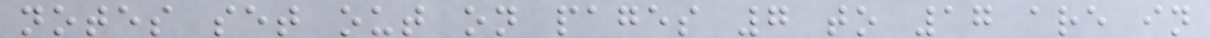notes set out on pages 7 to 17 are in
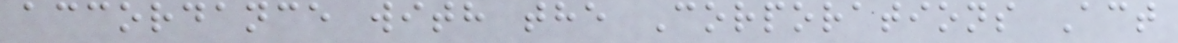accordance with the Corporations Act
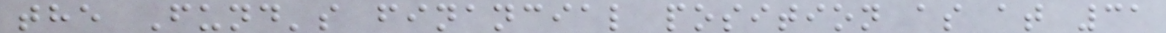the Fund's financial position as at 31
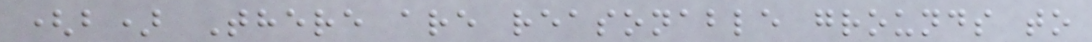(b) There are reasonable grounds to
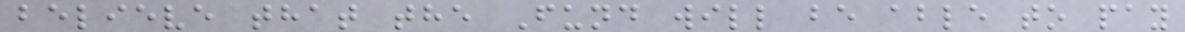believe that the Fund will be able to pay
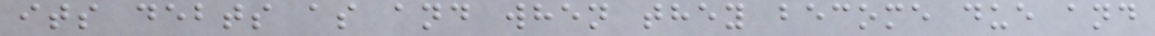its debts as and when they become due and
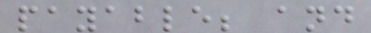payable; and
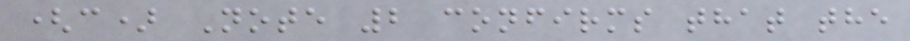(c) Note 2 confirms that the
